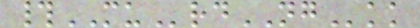#MUrdNGkk
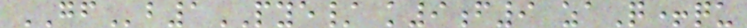GFb1PYE/ k9f9 zaQ+qu
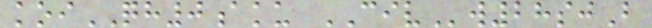koiQH0aku CIVw28sjB
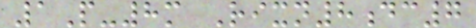1P-8m Rixn8dc7
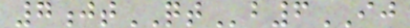7jtQTb6IJ
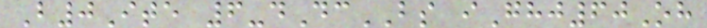B0Ite 6-dDcBS iGhj60Oh
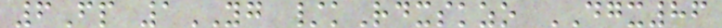6Fp 1YG /kRdxskzo DGX86
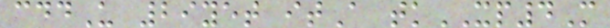cddU 29yet itA tkXP4M
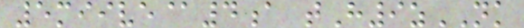5miive@4a tH9zNK
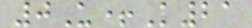0U+K21
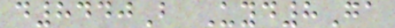d8440B Uyd8Ga
